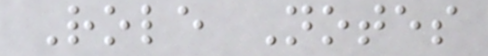Role Notes
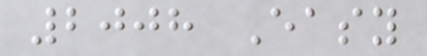2008 Easy
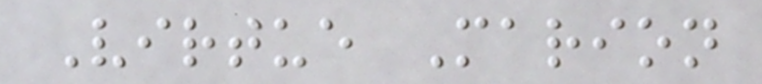Virtue Marion
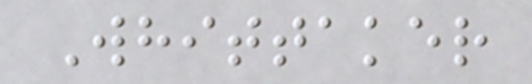Whittaker
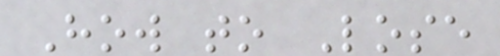How to Lose
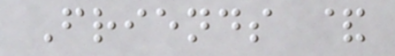Friends &
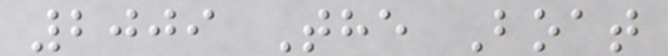2009 The Boat
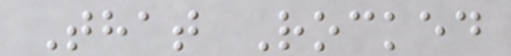That Rocked
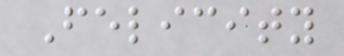Felicity
